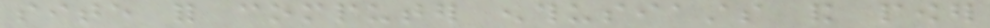site for computer enthusiasts and power
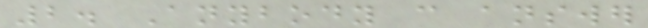2. Anybody can answer
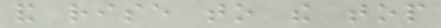and rise to the top
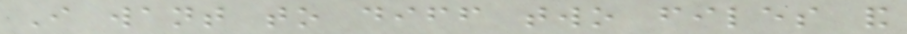I want to diff two files and
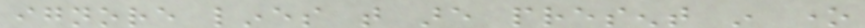ignore lines that are present in one
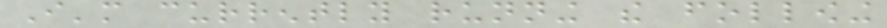I'm currently running the following
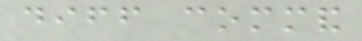diff command
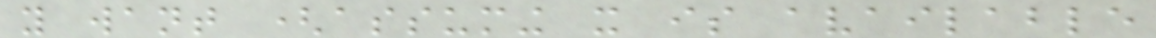you want (assuming it is available
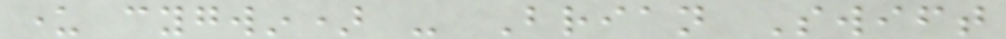under cygwin) - Brian Swift
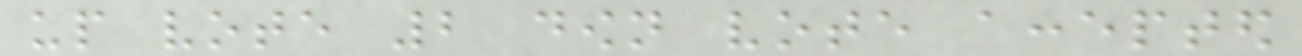up vote 2 down vote accepted
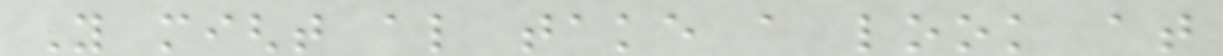You might also take a look at
